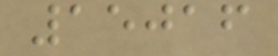15016
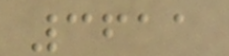3611
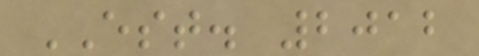EST. 2012
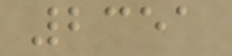2351
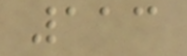113
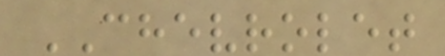CHEVROLET
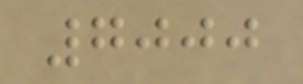7000
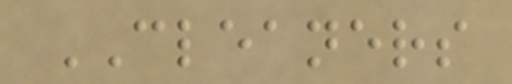CLEANERS
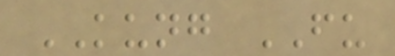KUNG FU
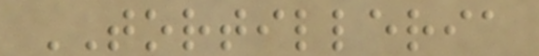TORTILLERIA
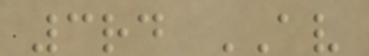3rd AV
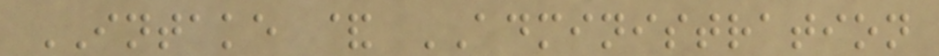INTAKE & ADMINISTRATION
